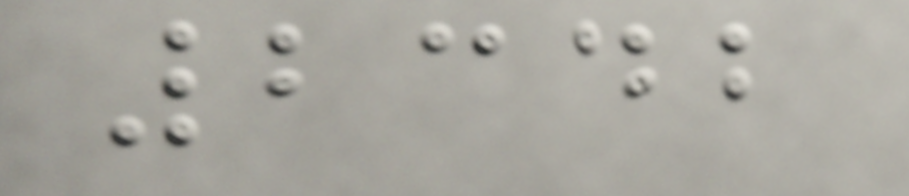2342
